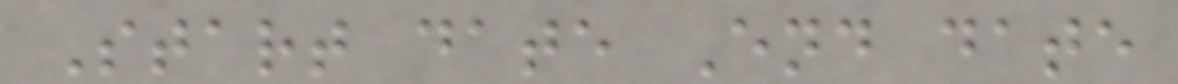Start date End date
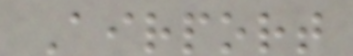Airport
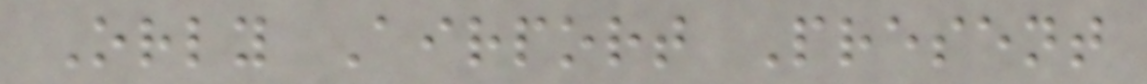Orly Airport Present
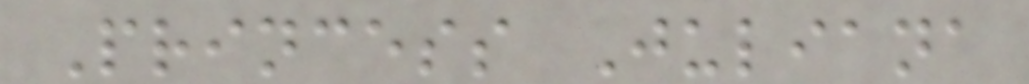Princess Juliana
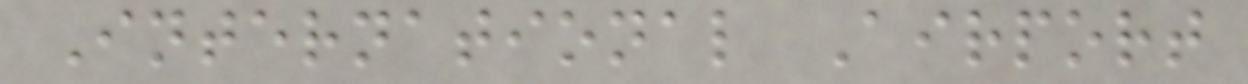International Airport
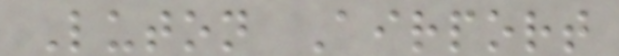Luton Airport
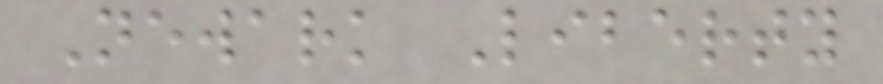Newark Liberty
